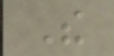The
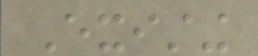Existing
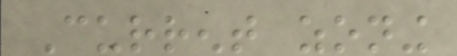Current zoning
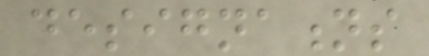designations
